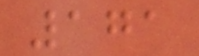171
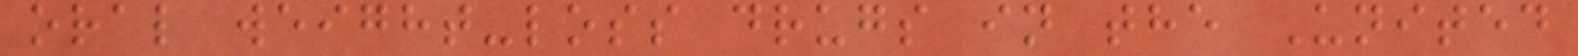oral weight-loss drugs in the United
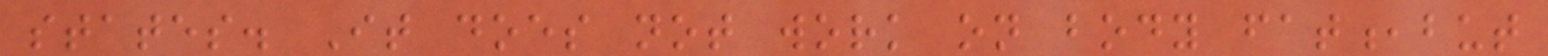states. It does not work on body fat,but
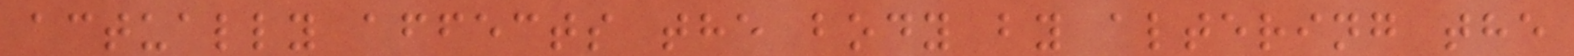actually affects the body by altering the
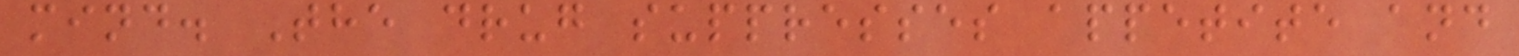mind. The drug suppresses appetite and
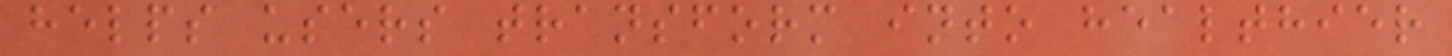helps users transform into healthier
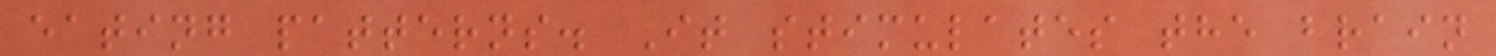eating patterns. It stimulates the brain
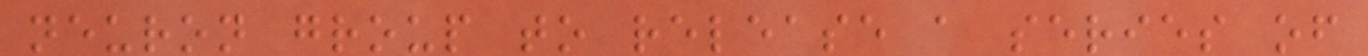neuron group to release a series of
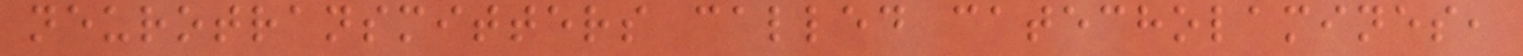neurotransmitters called catecholamines,
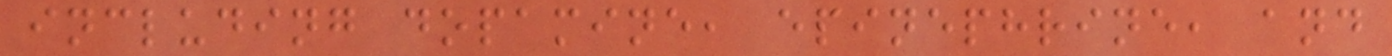including dopamine, epinephrine, and
